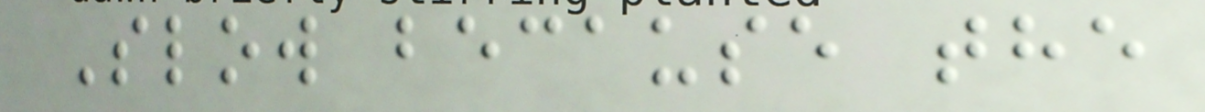Slow because the
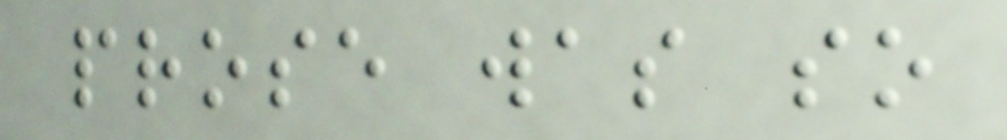prose was so
